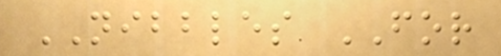NIBBLES FOR
